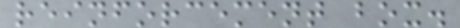reinforcement box.
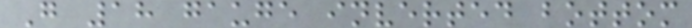G 18 gauge inverted bottom
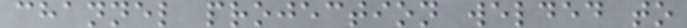channel projection welded to
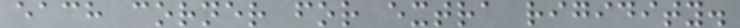each corner for extra rigidity.
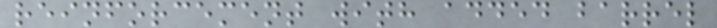reinforcement with added barrel
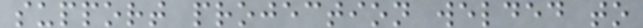support projection welded to
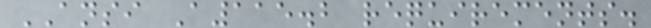ANSI A115.2 requirements.
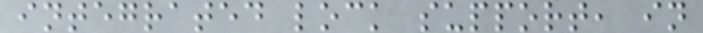integrated lock support, in
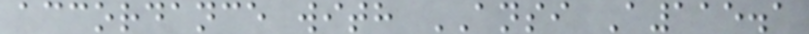accordance with ANSI A115.1
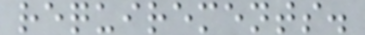requirements.
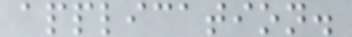application.
